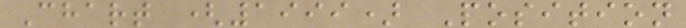Chart (1999) Position
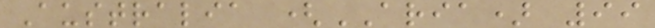Australia (ARIA) 99
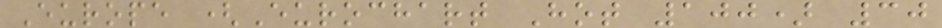Europe (Eurochart Hot 100) 30
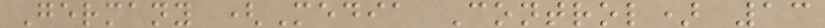Germany (Media Control) 13
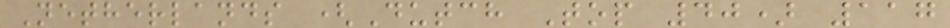Netherlands (Dutch Top 40) 117
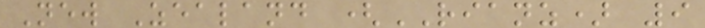New Zealand (RIANZ) 9
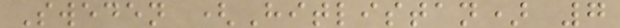Sweden (Hitlistan) 7
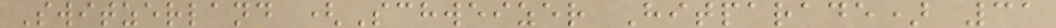Switzerland (Schweizer Hitparade) 31
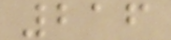216
